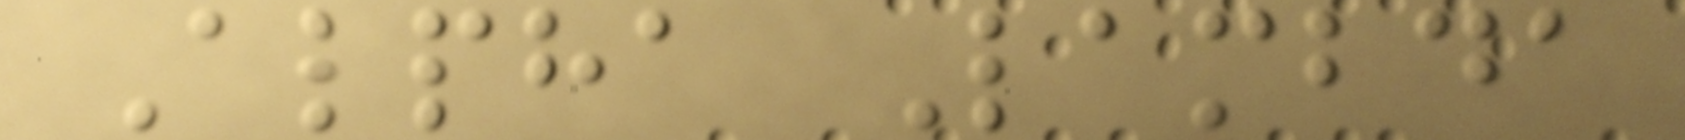Alpha Lambda
